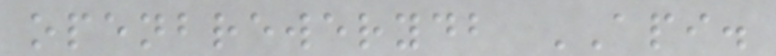openbrewerydb API.
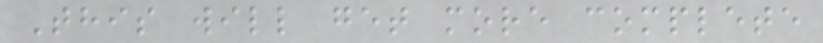This will get more complete
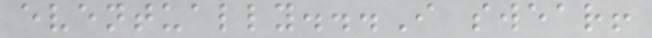eventually...I swear!
